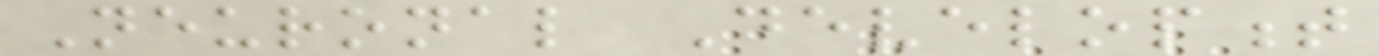Neuronal Development
